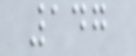147
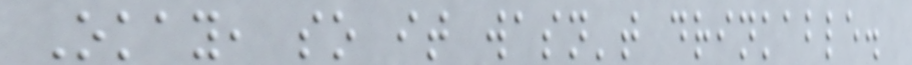Okay, so it wasn't drinkable.
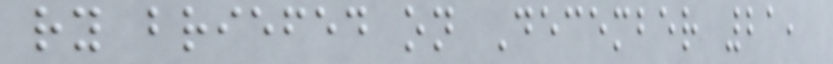ry briefed on December 21,
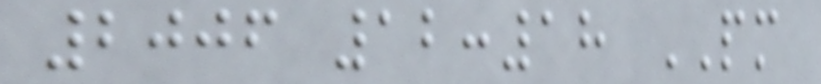2006 12:18 PM
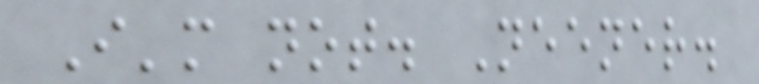I'm not. Neener.
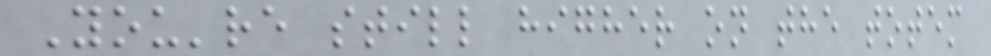You're still higher on the totem
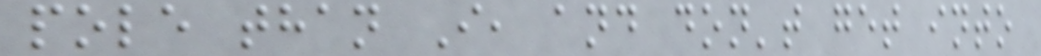pole than I, and don't get into
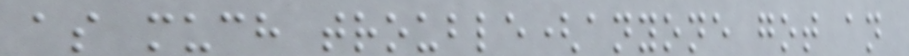as much trouble(anyone got an
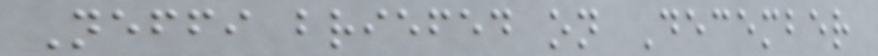Neffi briefed on December
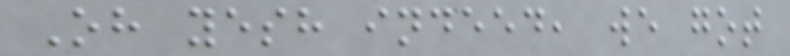Oh yesh indeed, we got
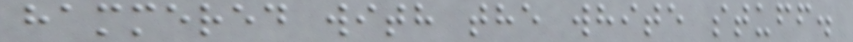hammered with the white stuff.
